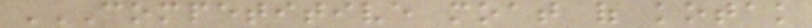COMPETITIVE MOAT OF KOTAK
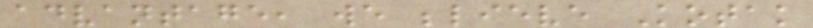advantage, we believe Kotak
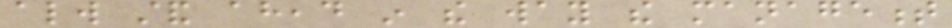always stand ahead in the way the management
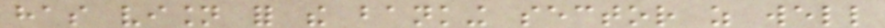has vision for the banking sector as well
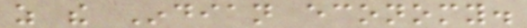as the Indian economy.
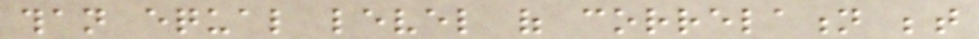than equal level of correlation between
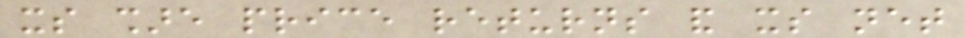its share price returns and its net
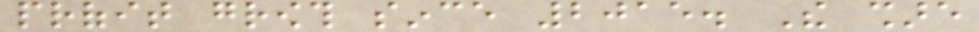profit growth since 2015. The share
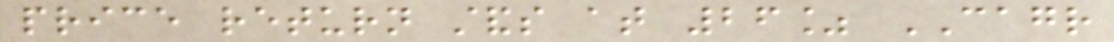price return stands at 26% CAGR
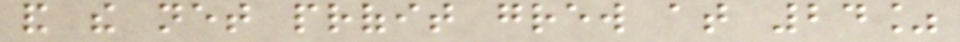and the net profit grew at 24%
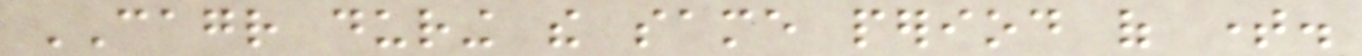CAGR during the same period of time.
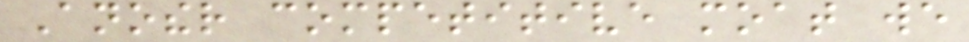Another competitive moat we
